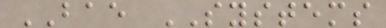BAE SYSTEMS
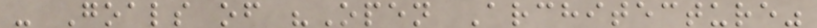- Goals of "Open Architecture"
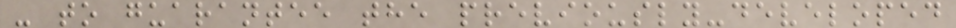- to guarantee the previously-developed
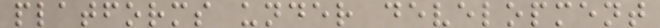platforms under development
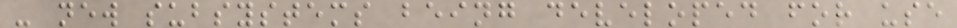- new subsystems being developed for use
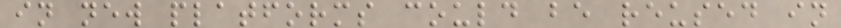in new platforms could be reused in
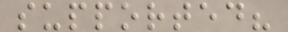supported?
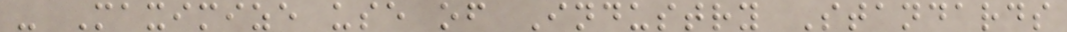- Maximize use of Industry Standards
